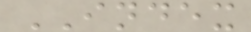INDEX
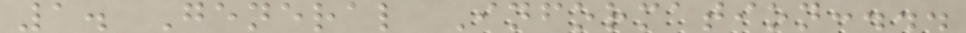1. General Information:...
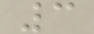3
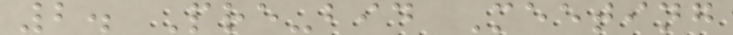2. Pre-bid Meeting
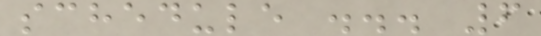schedule ... 6
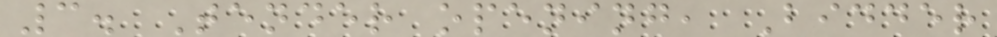3. Tender opening, Bidder
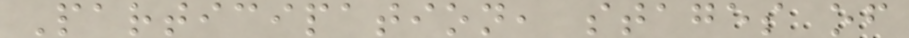Participation, stages of
